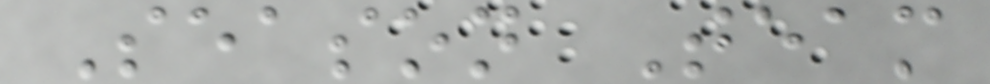Season Team
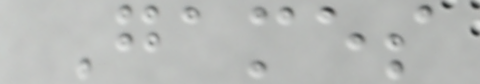Games
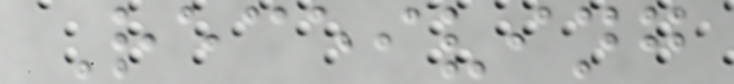Receiving
